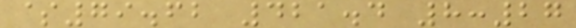$79.62 421.4 8:27
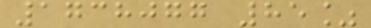1738077 85%
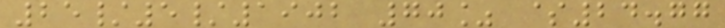25/5/1902 70% $24.77
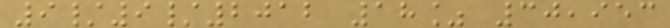9/9/2012 18% 30,953
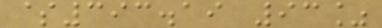$393.19 93%
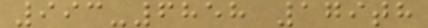993-6858 179th
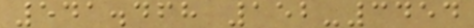541.468 152-3454
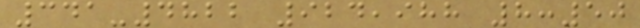341-4822 924,988 8:50
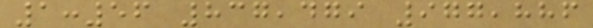1:56 837,479 977,886
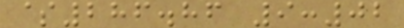$286.86 9:02
